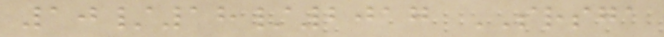10/18/2017 SRSGA
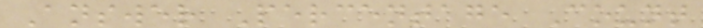Answer Percentage Count
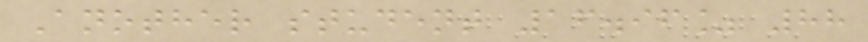Another student 16.96% 88
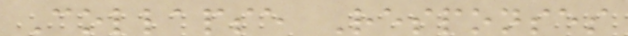Collapse Responses
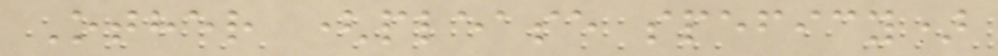Other (please speficy)
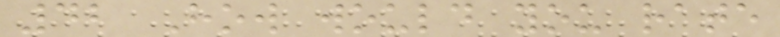42 How would you rate
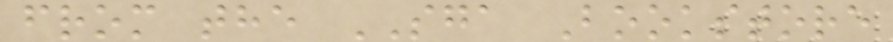from the SGA Bookstore
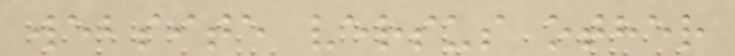website versus other
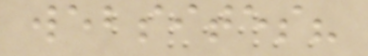websites?
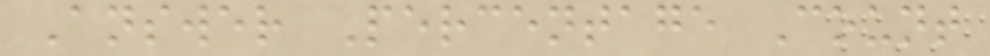Answer Percentage Count
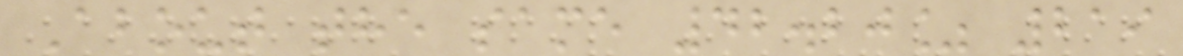About the same 42.20% 219
